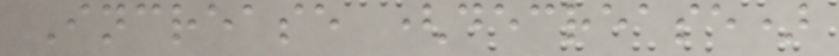Increase (decrease)
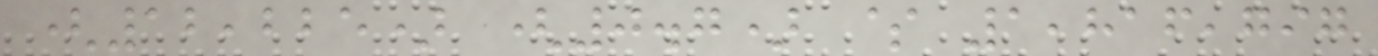(12,225) (0.7) $ 1,816,797
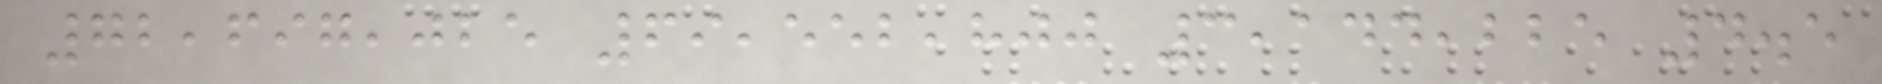72,697,025 69,552,800 3,144,225 4.5
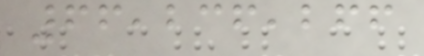66,236,266
